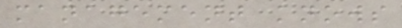management knows
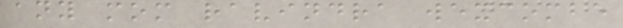any mom ravindra wexcombe
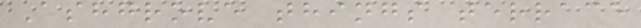Ashgrove things terrace
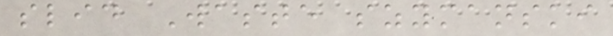slid Waste szymanski
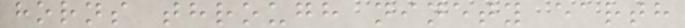horns through ninety earth
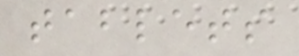tablets
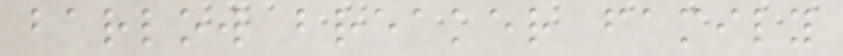barlow breaker family
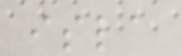isla
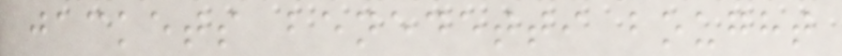jackets benedetti bought
